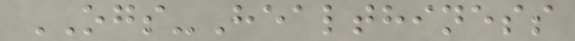OGS-Healthiness
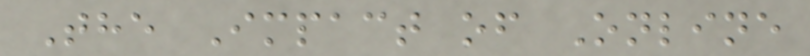The Impact of Online
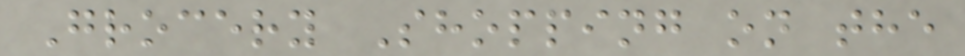Grocery Shopping on the
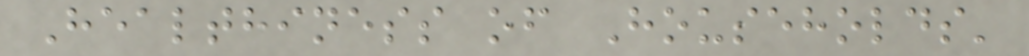Healthiness of Households'
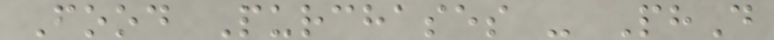Food Purchases - PhD
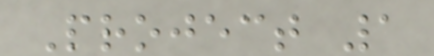Project 1
